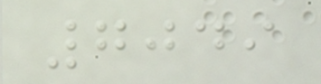7049
